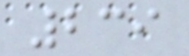239
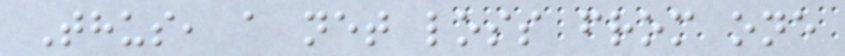Thus, a net loss from one
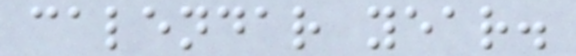calendar year.
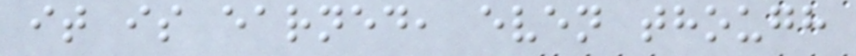it is earned, even though
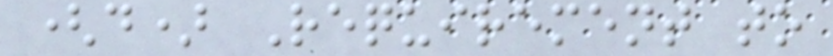(d) Requirement to
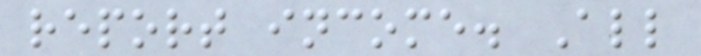report income. All
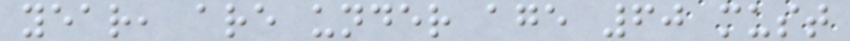year, are under age 60 must
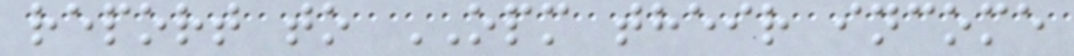report to OPM their income
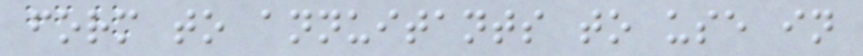form to annuitants to use in
